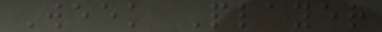Week Player
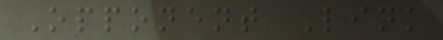Opponent Link
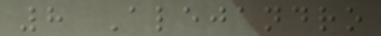8 Alejandro
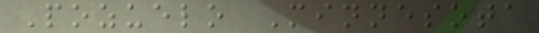Pozuelo Minnesota
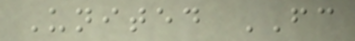United FC
